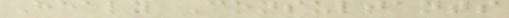Healy Consultants
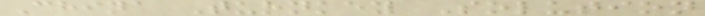China Turnkey Solution
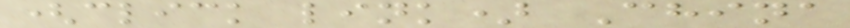(click link) China
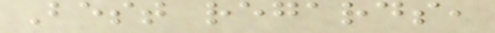Best regards,
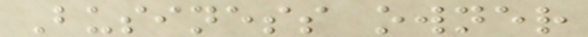Business owner
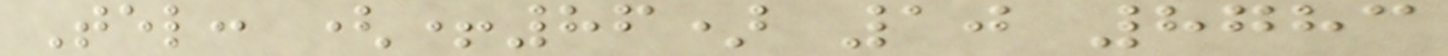Tel: (+86) 10 8783
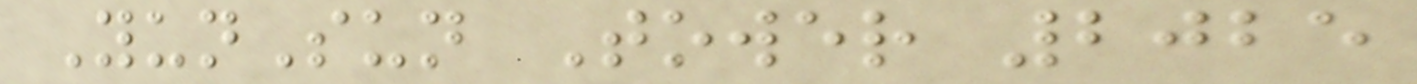YunSun Tower 2025
